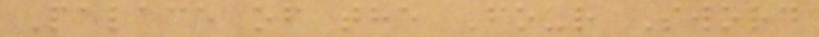Palace of the Four Sword
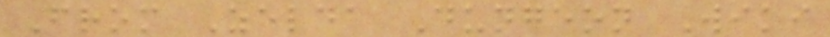From Zelda Dungeon Wiki
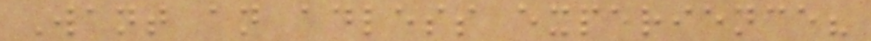Want an adless experience?
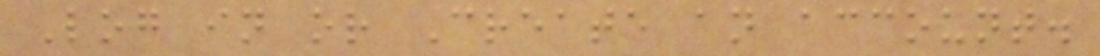Log in or Create an account.
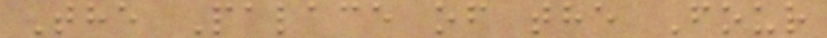The Palace of the Four
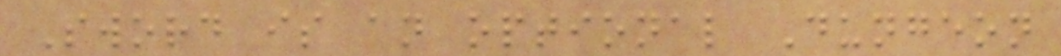Sword is an optional Dungeon
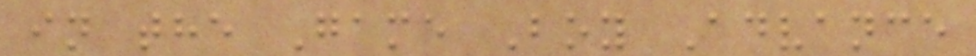in the Game Boy Advance
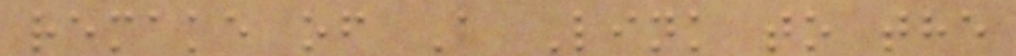remake of A Link to the
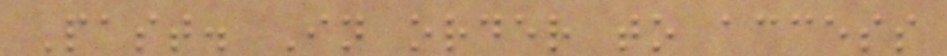Past. In order to access
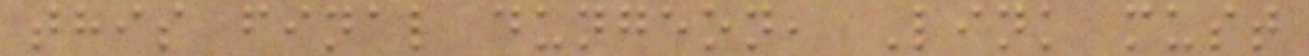this final dungeon, Link must
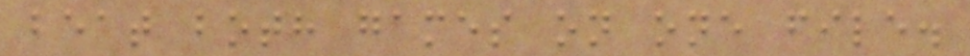beat both games on one file.
